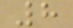8
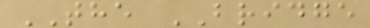THE BRIDGE
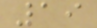19
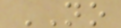NO
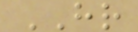HR
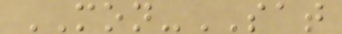MON-SAT
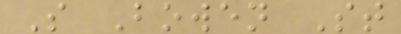S Bowen St
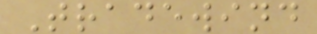Tradewind
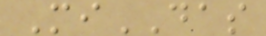MiDAS
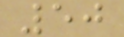50
